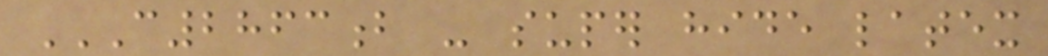C2863B - SUPER HIDE LATEX
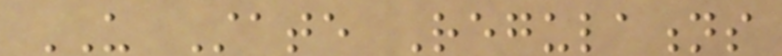US State Regulations
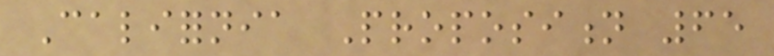California Proposition 65
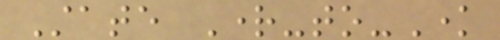State Right-to-Know
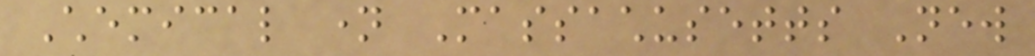Chemical name Massachusetts New
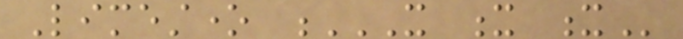Limestone X X X
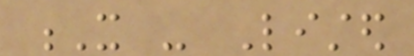X - Listed
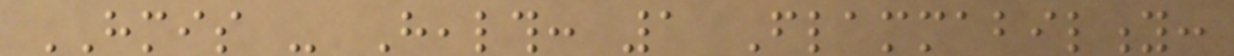HMIS - Health: 1 Flammability:
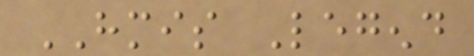HMIS Legend
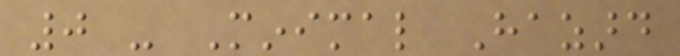0 - Minimal Hazard
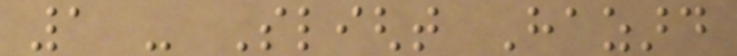1 - Slight Hazard
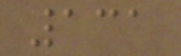131
